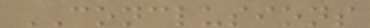CONCLUSIONS
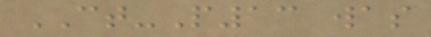CT-P13 was
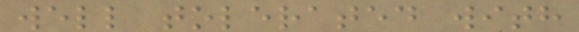well tolerated with
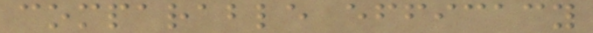comparable efficacy
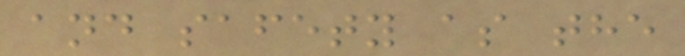and safety as the
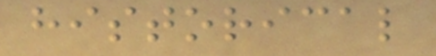historical
